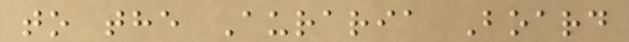to the Auraria Board
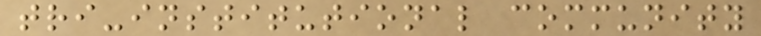tri-institutional community
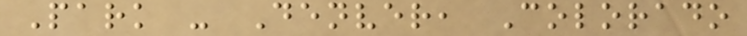Park - Denver, Colorado
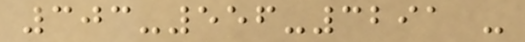303-556-3291 -
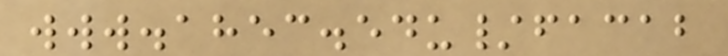www.ahec.edu/facab
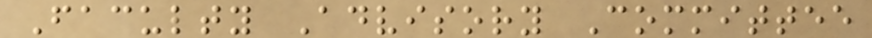Faculty Advisory Committee
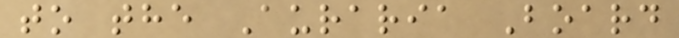to the Auraria Board
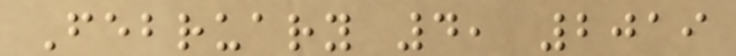February 4, 2019
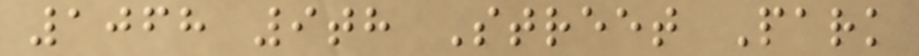1068 9th Street Park
